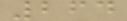264
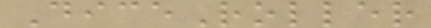DiceRoller
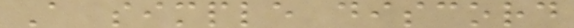A simple discord
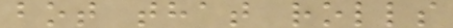bot that rolls
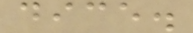dice.
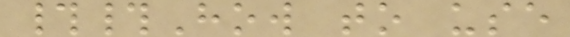##How to use
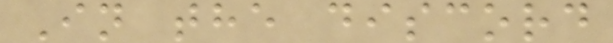In the discord
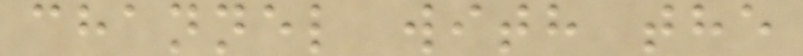channel with the
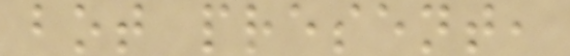bot present,
